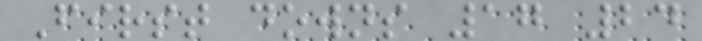First downs 17 24
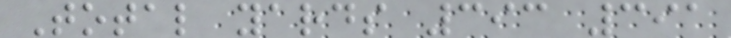Total yards 393 391
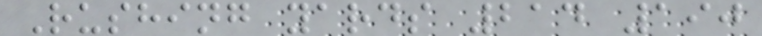Rushing yards 214 190
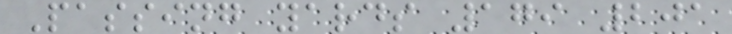Passing yards 179 201
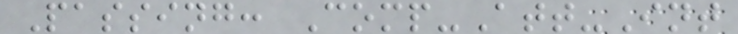Passing: Comp-Att-Int
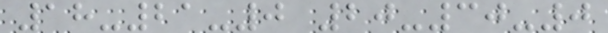18-21-0 20-30-0
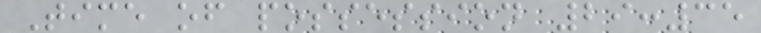Time of possession 29:35
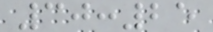30:25
